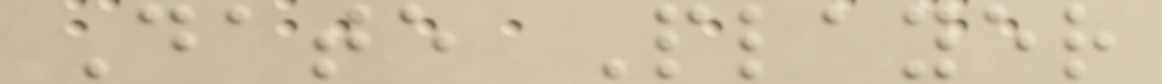Date Player
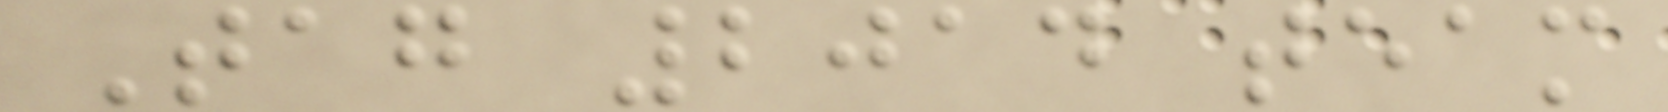Tag 2014 team
